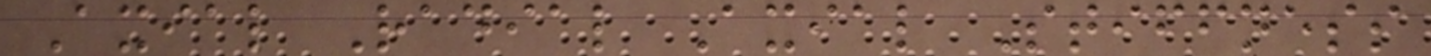Axial Radial Axial Stiffness
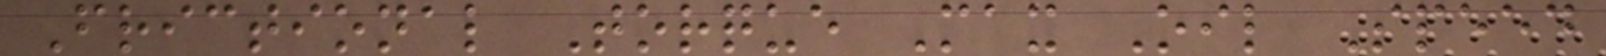Frictional Torque Max Oil Speed
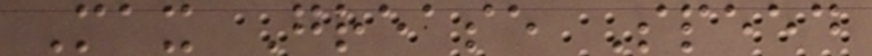Max Grease Speed
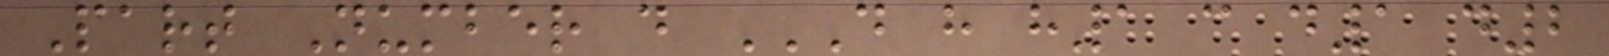Part Number d D H H1 C D1 D2
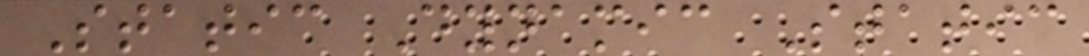Static Dynamic Static
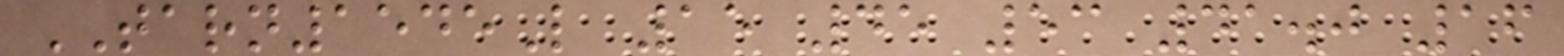TARN1545L 15 45 53 41.0 16
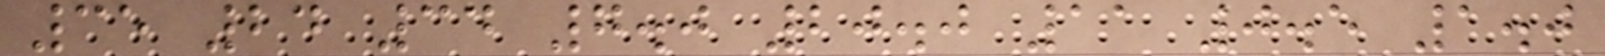35 24 34 7.0 20.0 11 0.5 1.0
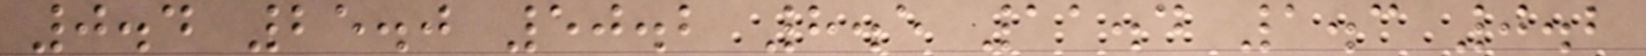0.4 25.0 50.2 8.5 11.4 1.3 0.2
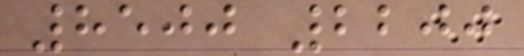8500 2200
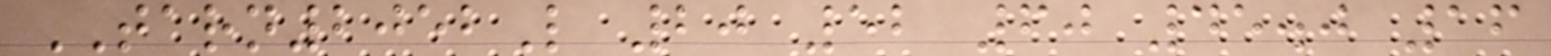TARN2052L 20 52 60 45.0 16
